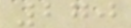270
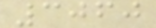3060
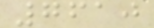7610
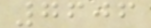7606
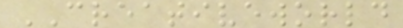CREATIVEWORLD
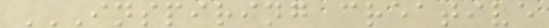INSPIRING CREATIVE
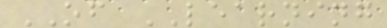OF LEARNING
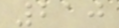210
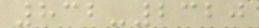832-2320
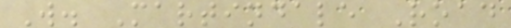W. Martindale Road
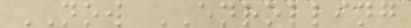NOW ENROLLING
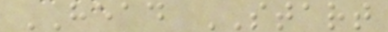HEAD START
